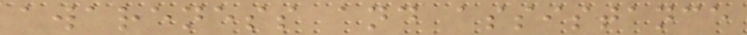awareness and assistance
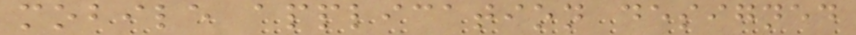mobile application designed
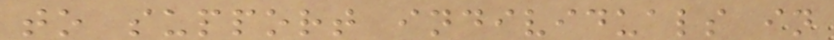to support individuals in
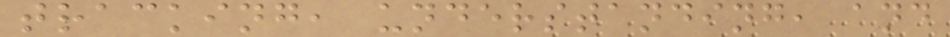tracking, understanding, and
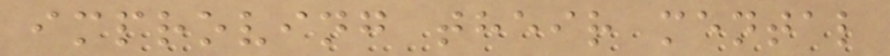improving their mental
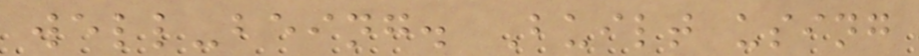well-being. Built using
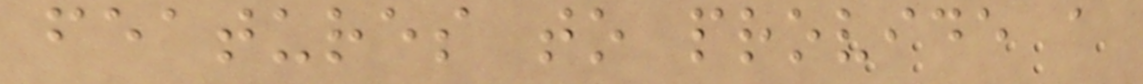features to provide a
